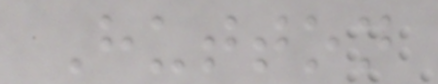Hutton
